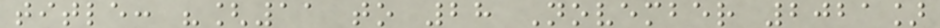title: "[11 to 28 November 2021]
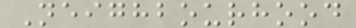Neighbourhood
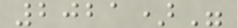2021)"
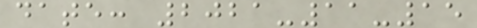date: 2021-11-15
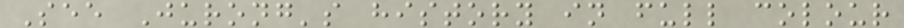See Jurong's history in full colour
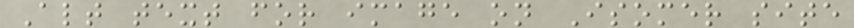Alt text for image on Isomer site
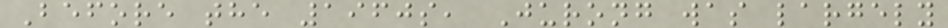Before the 1960s, Jurong was largely
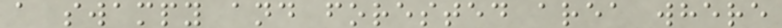a swampy and forested area where
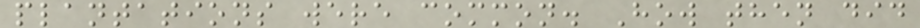plantations were common. How then did
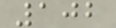102
